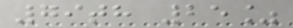79th 25%
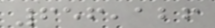656,126
